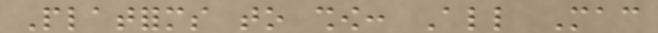Platforms to show: All Mac
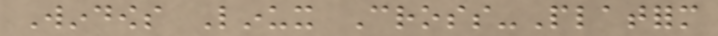Windows Linux Cross-Platform
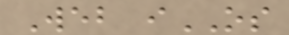Web iOS
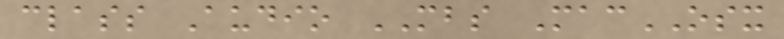class Audio MBS MacOSX
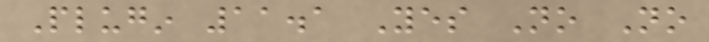Plugin 11.1 Yes No No
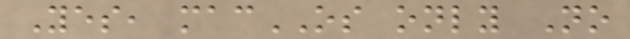Yes, macOS only No
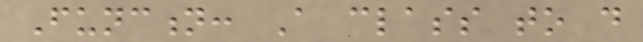Function: A class to do
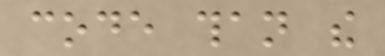code than the
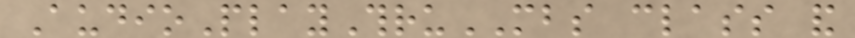AudioPlayThruMBS class and
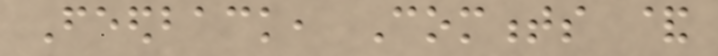Feedback, Comments &
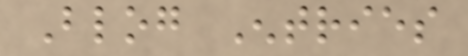Blog Entries
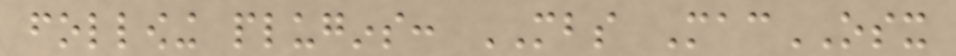following plugins: MBS MacOSX
